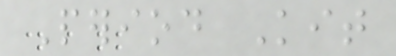Period Kit
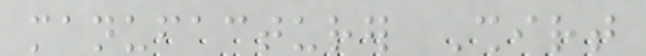manufacturer Shirt
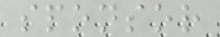sponsor
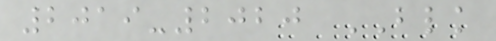2019-2020 BLK
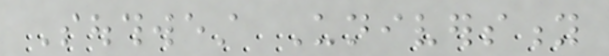Southwest University
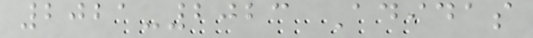2021-2023 Adidas
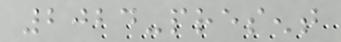2024-present
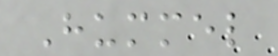Hummel
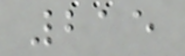215
